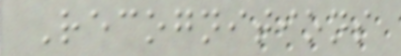Recognitions
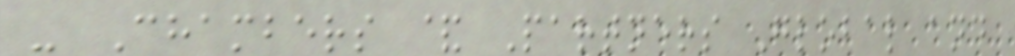- Chambers & Partners Global and
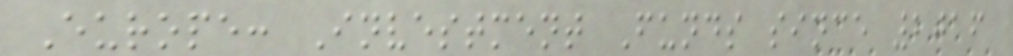Europe: Investment Funds since 2016
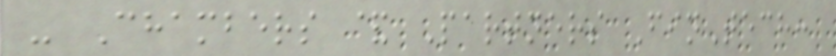- Chambers & Partners FinTech:
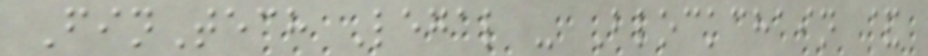FinTech Legal - Blockchain &
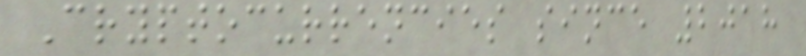Cryptocurrencies since 2018
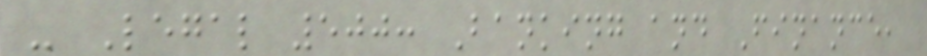- Legal 500: Banking and Finance,
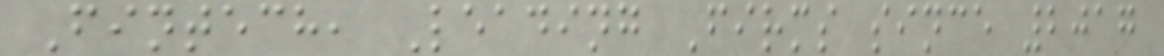Fintech, Leading Firms since 2017
